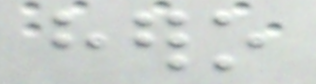hero
